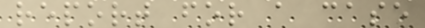report for a case
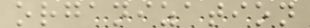organization
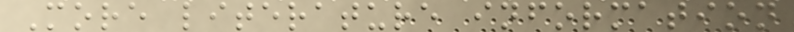More literature information
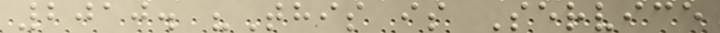2010. "This is Service
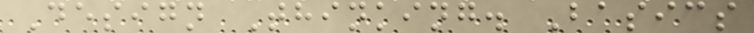Design Thinking. Basics
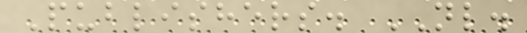Publishers. NL.
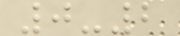0-2
